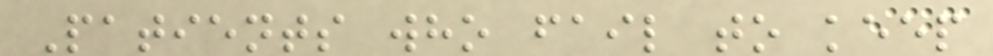Patients who fail to keep
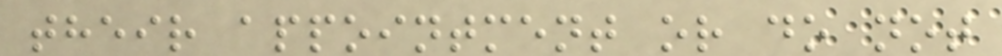their appointment or do not
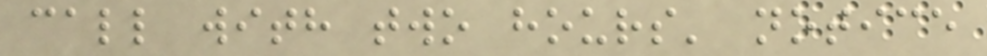call with two hours' notice
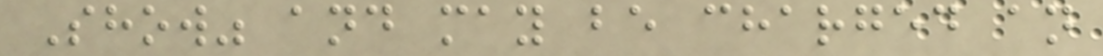Show" and may be charged an
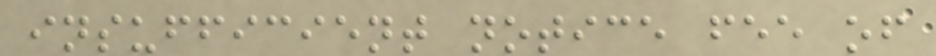insufficient notice fee of
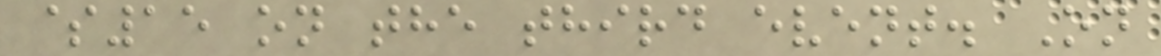$15 on the third event. On
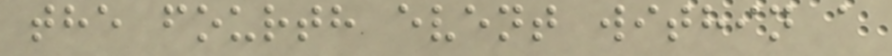the fourth event within a
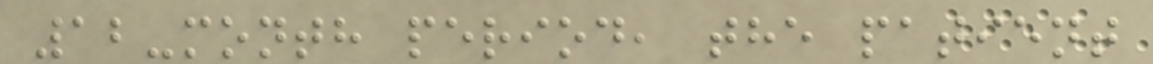12-month period, the patient
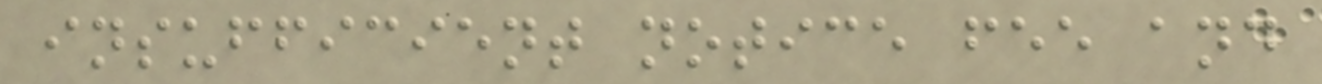insufficient notice fee and
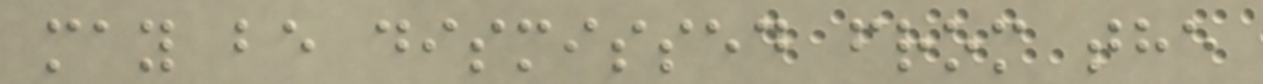may be dismissed from the
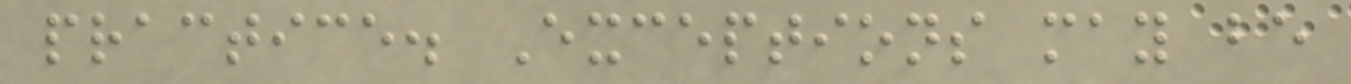practice. Exceptions may be
